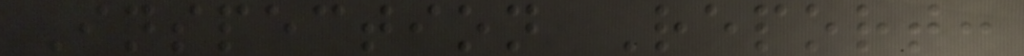Inspection Report:
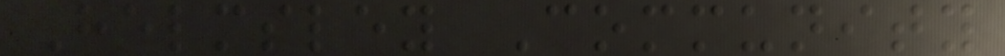Helmsley Community
